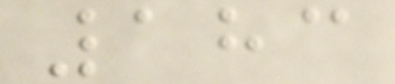183
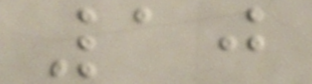10
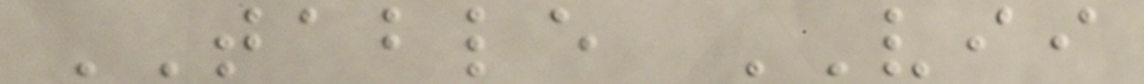TABLE VII
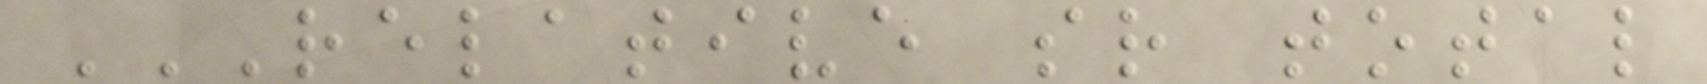RELATIVE SR TOTAL
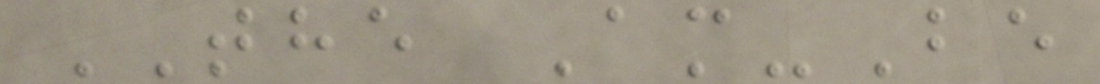THE Am-Be
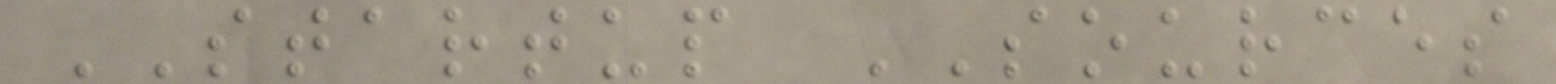STARTUP SOURCES
